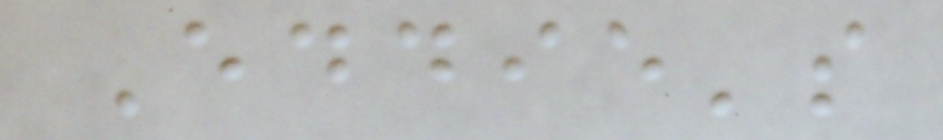Eddie's
